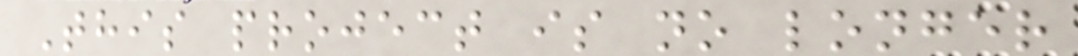This project is no longer
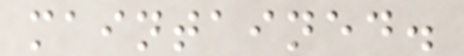maintained.
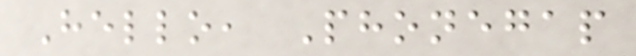Hello, Phonegap
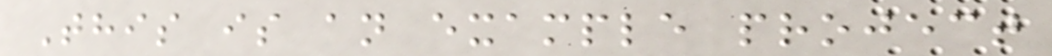This is an example project
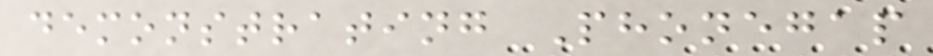demonstrating Phonegap
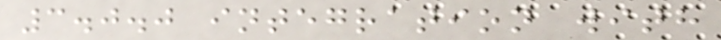3.0.0 integration with
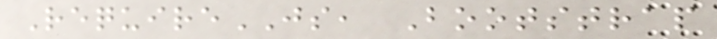RequireJS, Bootstrap
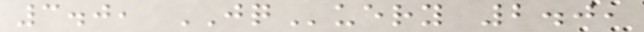3.0, JQuery 2.0,
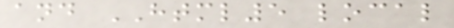and HTML5 local
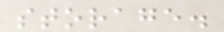storage.
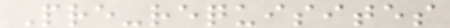Pre-requisites
